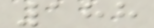188
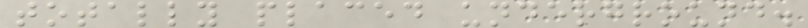totally placed underground.
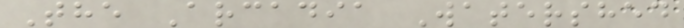The Arcadia Watershed
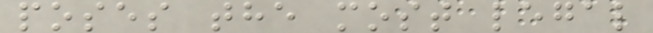poses the most legal
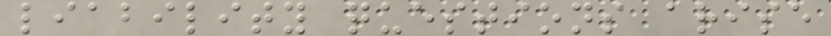liability questions arise
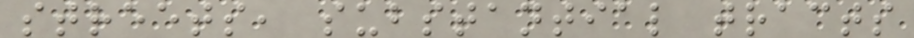streets, substantial tracts
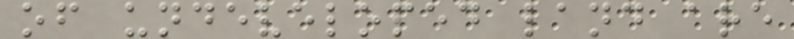of undeveloped land are
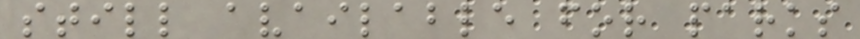still available for parks
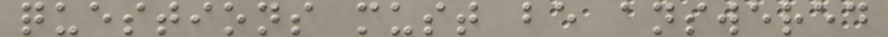questions must be answered
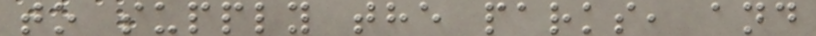to supply the parks, and
